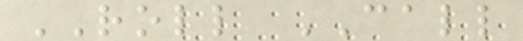ROLL CALL
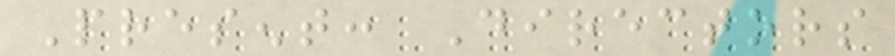Present: Directors
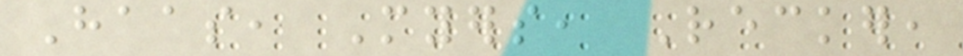Haas, Myers, Recker,
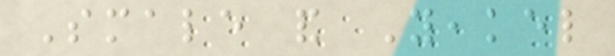Smale and Yeakel
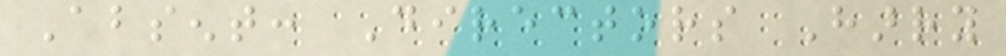Absent: Directors Harry
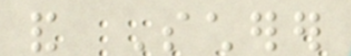and Scherer
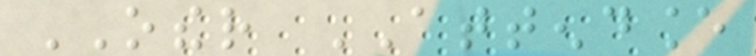OTHER ATTENDANCE
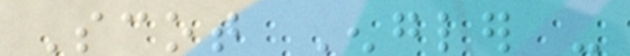Scot Engler -
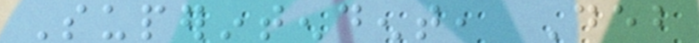Superintendent, Deb
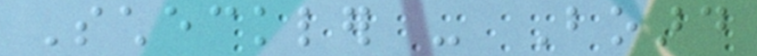Scheckler - Board
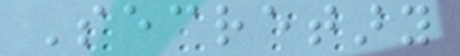Secretary
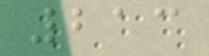213
